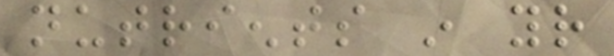nutrients in your
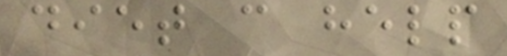diet can help
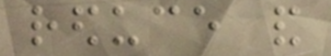reduce and
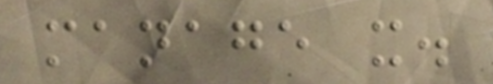manage it.
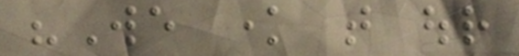"We know that our
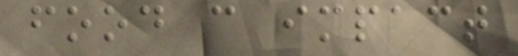food can impact
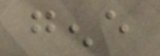gene
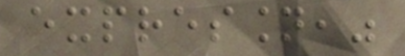expression,"
